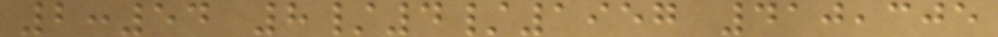2:54 8/4/1957 410,305
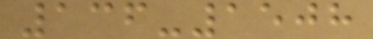136-1508
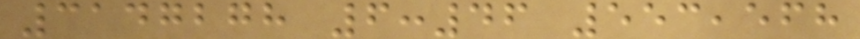3147278 6:46 553,568
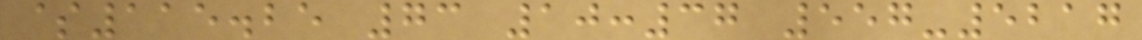$115.25 73 10:37 557-5217
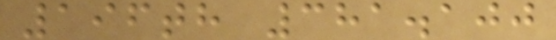196th 381.100
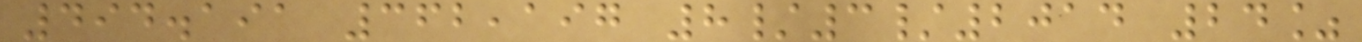494.191 362,197 8/3/2014 24%
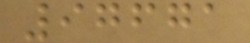97671
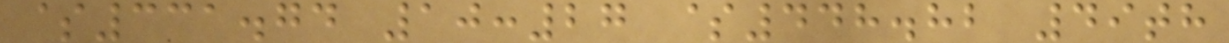$331.74 10:27 $448.82 49th
